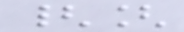{[
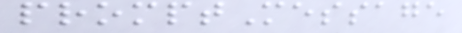promptMessage
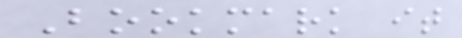Bookmark it
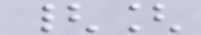{[
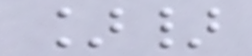]}
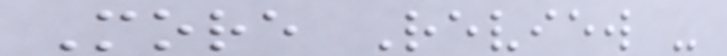More Review -
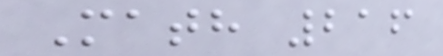Math 216
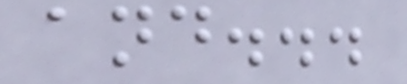and...
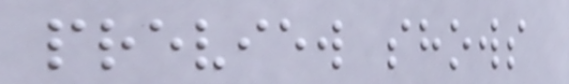preview shows
